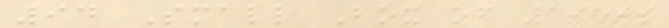94 Small Box of 1950s
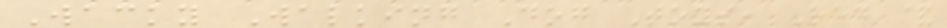Wacky Walking Dog Toys, Red &
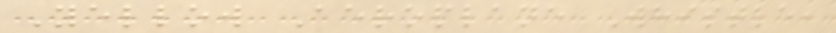Yellow Aeroplane Whistle,
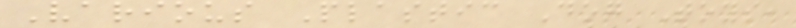Various Plastic Dog Toys,
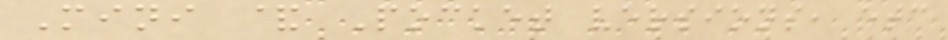Mini & Pocket versions, etc
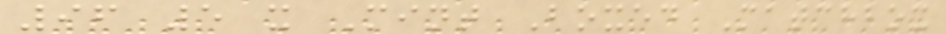96 5 x Mint Boxed Matchbox
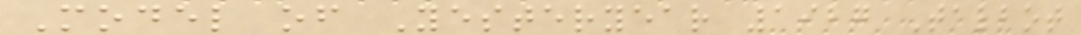Model of Yesteryear 1927 Talbot
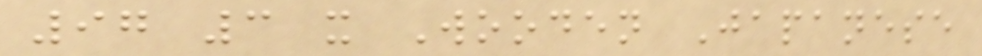97 3 x Wooden Japanese
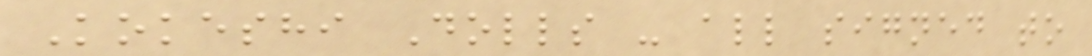Kokeshi Dolls - all signed to
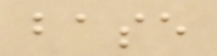base
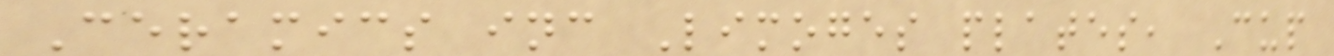Ceramics inc Limoges plates, Cup
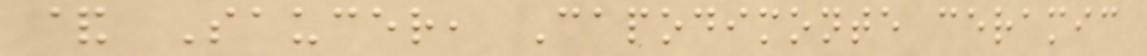& Saucer, Capodimonte ceramic
